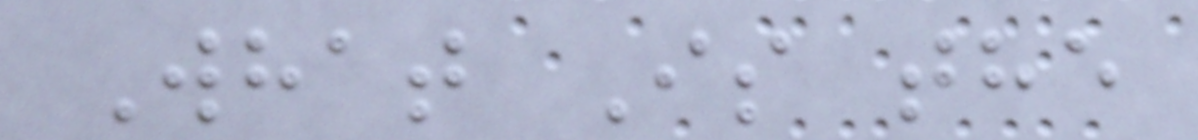What Is the
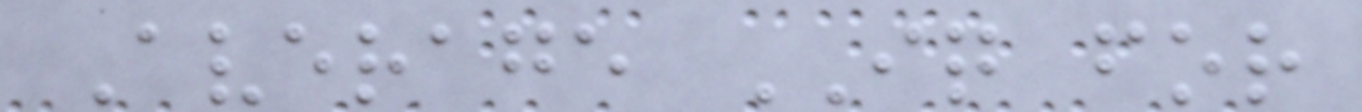Average IQ for
